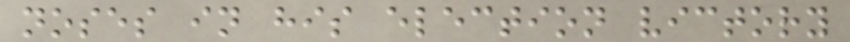noses in his election victory
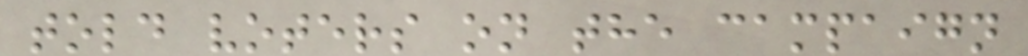told voters on the campaign
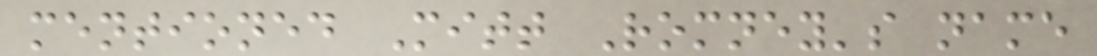mentioned Mitt Romney's name
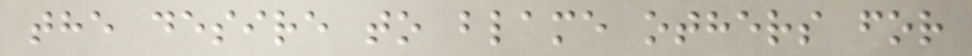the desire to blame others for
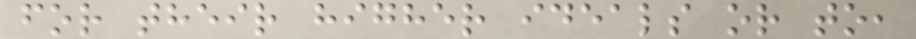for their higher ideals or to,
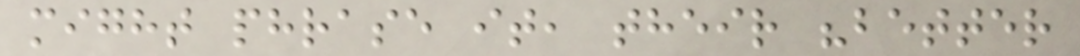might phrase it, their "better
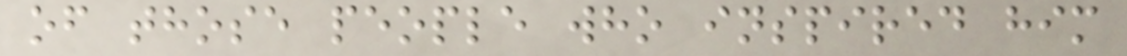of those people who inspired him
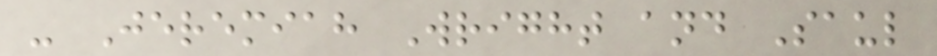- Jeremiah Wright and Saul
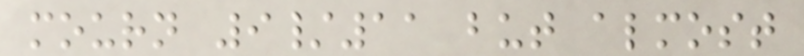mourn 9/11 but almost
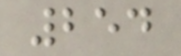254
